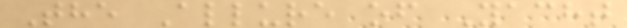The Allure of Yacht
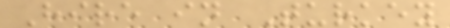Hire in Turkey
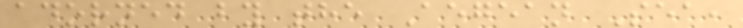adorned by the Aegean Sea,
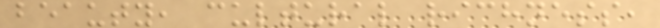beauty, cultural richness,
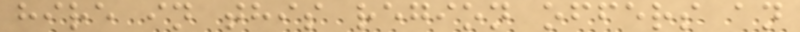hire in this region offers an
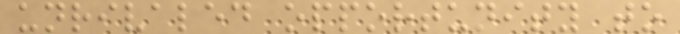unrivaled opportunity to
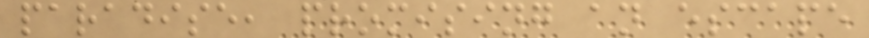paradise, promising an escape
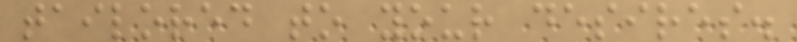tailored to your desires.
